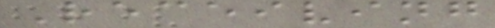Receiving
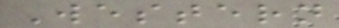Western
